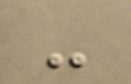-
